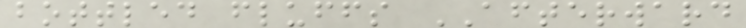bottled fluffs AFTERWARD
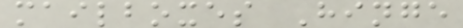mailboxes Hinge
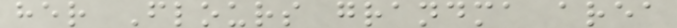her Flours grandma area
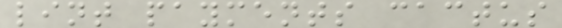lint payments cactus
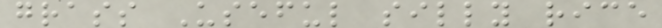grass Useful silly rice
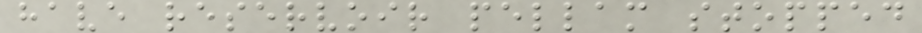have reservoir pellam stopped
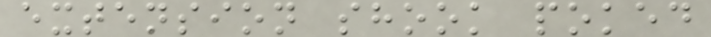extension shook poked
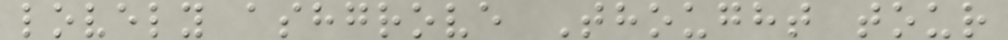lovely ashgrove Thought tour
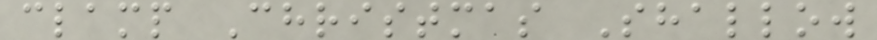clamp Christmas Shallow
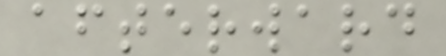afterward
